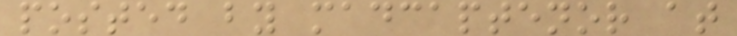posted by madcaptenor at
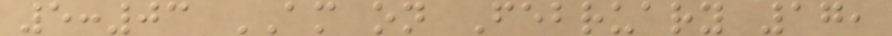5:03 AM on February 17,
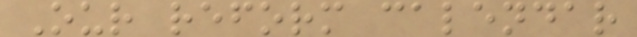Our reform calendar
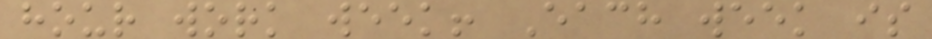hour work week! Each week is
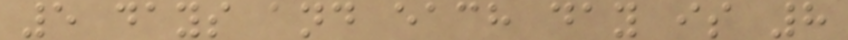5 days and each day is 8
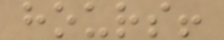hours!
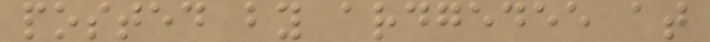posted by ardgedee at
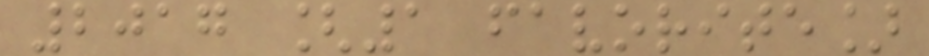2017 [1 favorite]
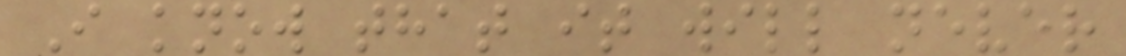I know that it will never
